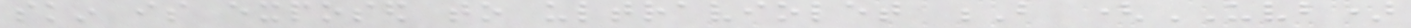skin is exposed to ultraviolet B (UVB)
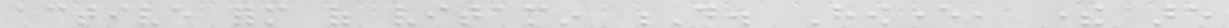active form of vitamin D. However, there are
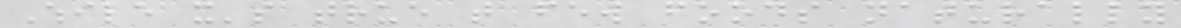While it's true that few foods naturally
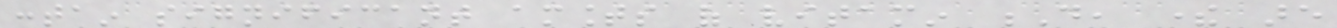contain significant amounts of vitamin D, there are
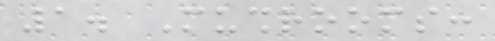1. Mushrooms:
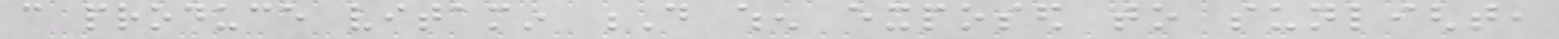can produce vitamin D when exposed to sunlight,
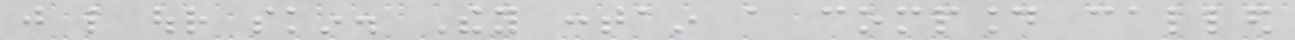just like our skin. They contain a compound called
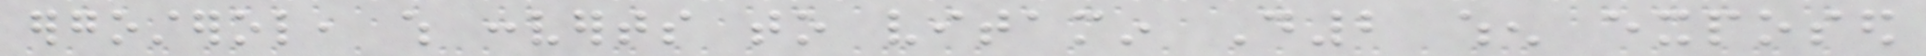ergosterol, which converts to vitamin D2 when exposed
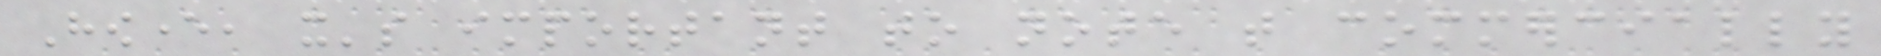However, it's important to note that commercially
